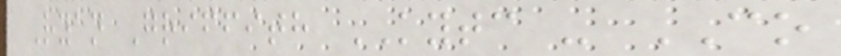Ryan Griffith KYTC - CO
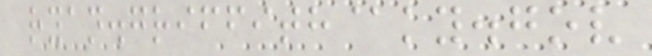ryan.griffith@ky.gov
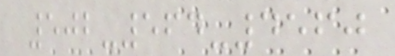502-564-4560
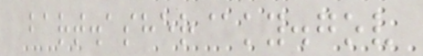bart.asher@ky.gov
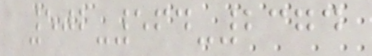502-564-2374
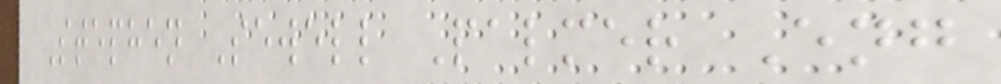Stephen Sewell Palmer Eng
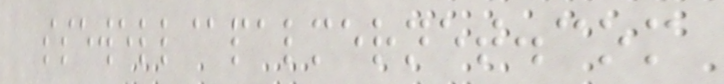ssewell@palmernet.com
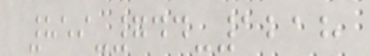859-744-1218
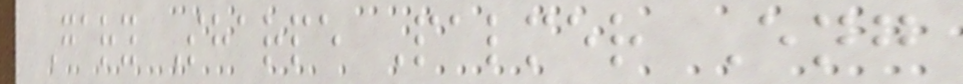Gary Sharpe Palmer Eng
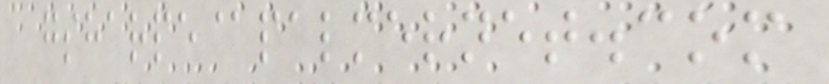gsharpe@palmernet.com
